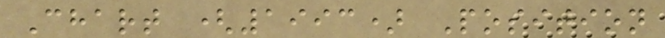Chart (1993) Position
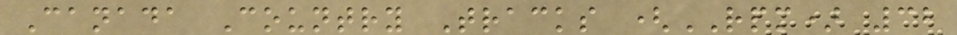Canada Country Tracks (RPM) 32
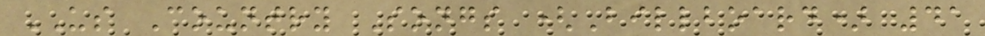US Country Songs (Billboard) 41
